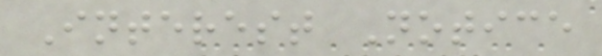Interest Notice
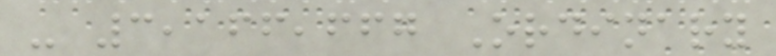- 3,166,667 Ordinary
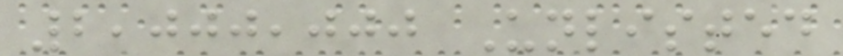2,000,000 Unlisted
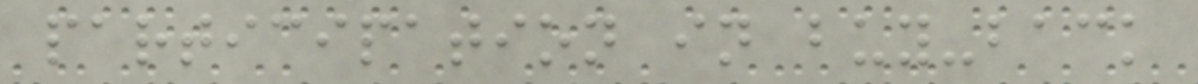participation in buy-back
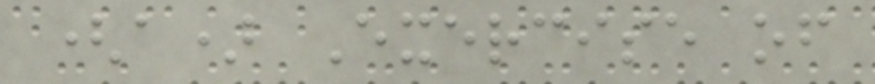(a) Exercise of
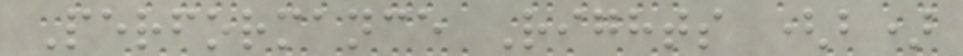Performance Rights (b)
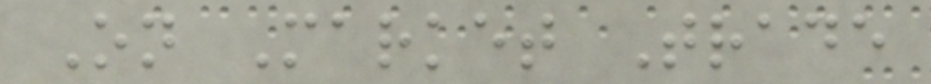On Market Trade
